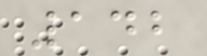142
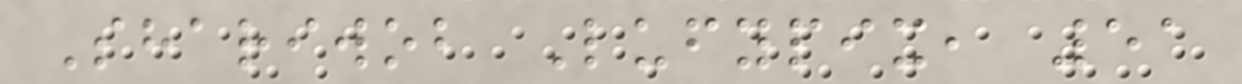Shariwob Lufypix, 51
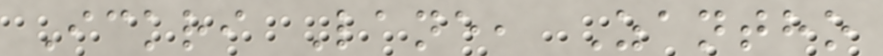Ickri Lane, Zantho
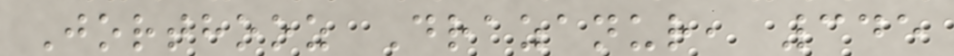Jorthooz Drazanur, 345
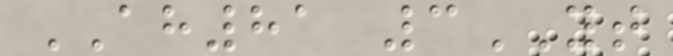AH81 3YT
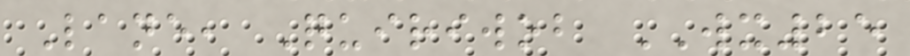Lane, Quiriwob WX25
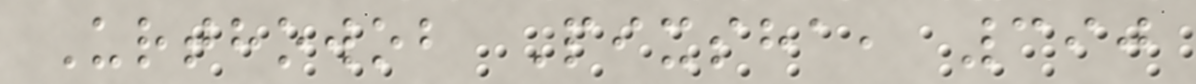Urthowob Pixsha, 390
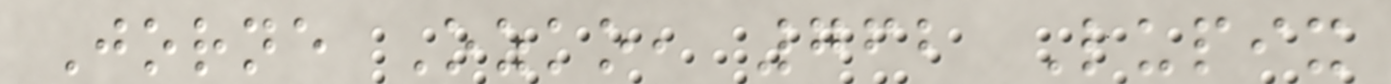Jorne Ozko, 762 Lupix
